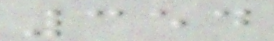354
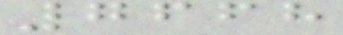7668
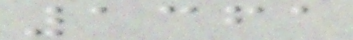1361
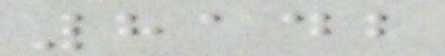8142
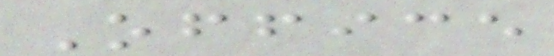Office
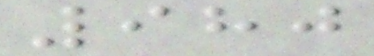980
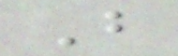B
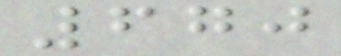670
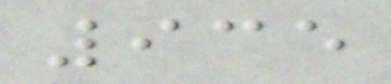935
